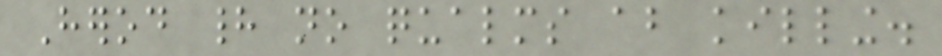Herod had no qualms about killing.
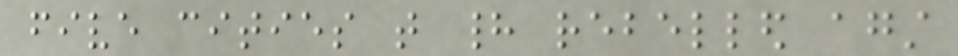five cities that had rebelled against
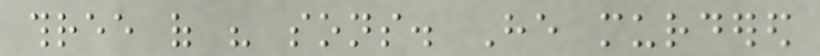three of his sons. He murdered
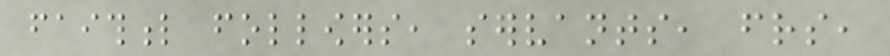faithful followers, servants, friends,
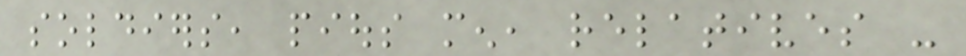soldiers, pious men, relatives -
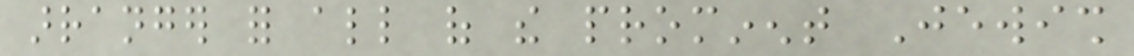arranger for all of the prominent Jewish
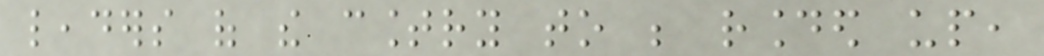leaders of the country to be rounded up,
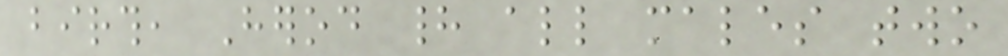birth, Herod had all males two
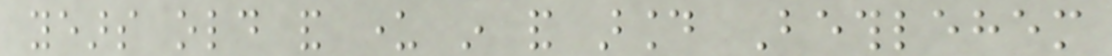years old and under in and around Bethlehem
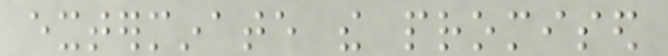exterminate the promised
